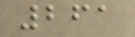261
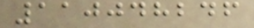110048246
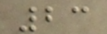23
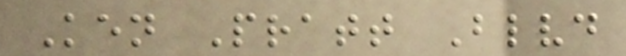Ken Pratt Blvd
